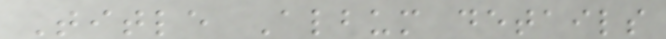Title Album details
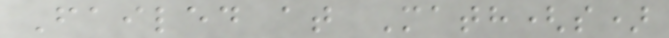Failed at Math(s)
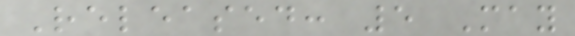Released: 5 May
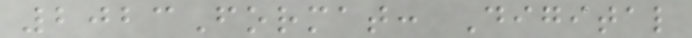2023Format: Digital
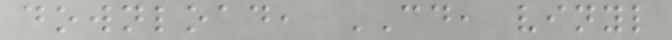download, CD, vinyl
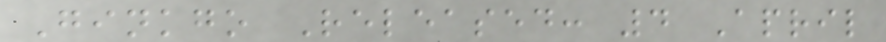Ginkgo Released: 4 April
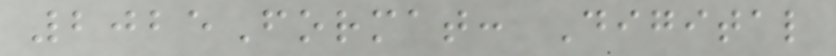2025Format: Digital
